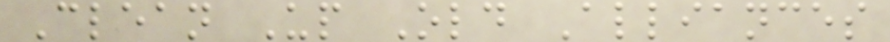Clean Up Old Alliances
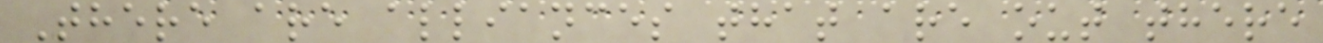There are alliances that are out there
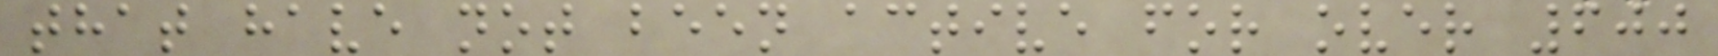that have not been active for over 600
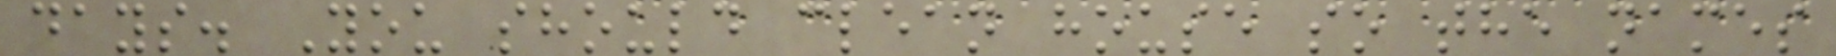days. You should clean house so the names
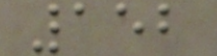152
